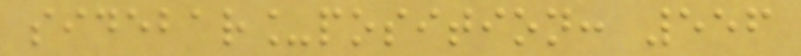sidebar_position: 556
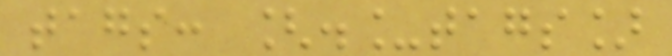tags: [._tags]
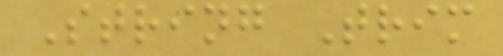String Trim
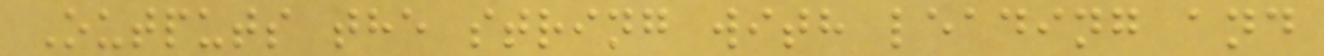Outputs the string with leading and
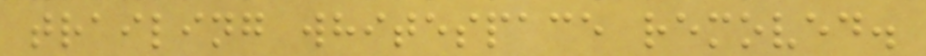trailing whitespace removed.
